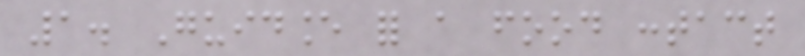1. Guidance for a food contact
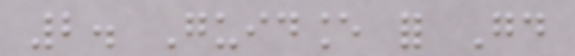2. Guidance for Good
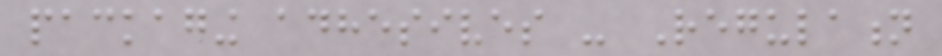packaging adhesives - Regulation
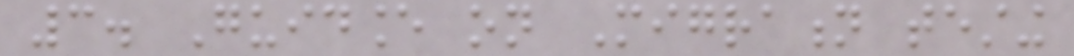3. Guidance on Migration testing
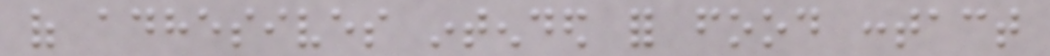of adhesives intended for food contact
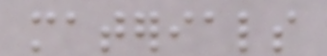materials
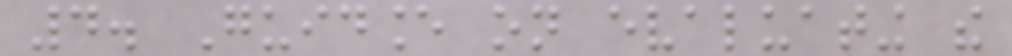4. Guidance on evaluating the
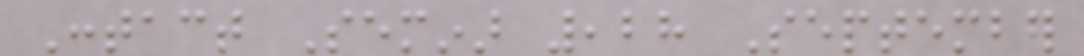Contact Seminar ,28 September
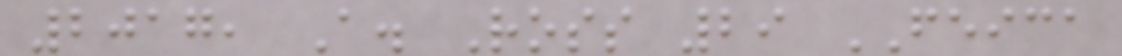2017, A. Ross 29 FEICA
